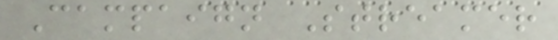Campaign Streamer
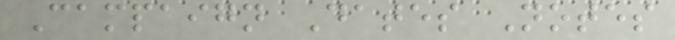Campaign Dates Notes
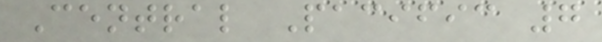Central Pacific 7
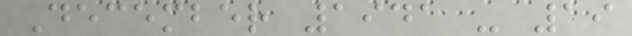December 1941 - 19
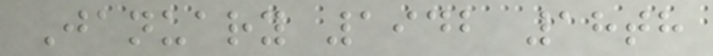January 1942 18th
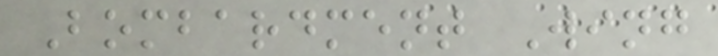Bombardment Wing
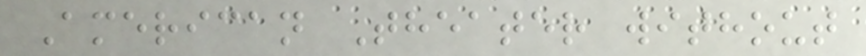American Theater without
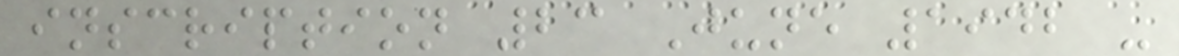inscription 23 June 1942 -
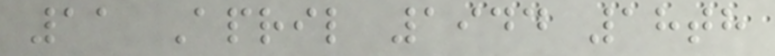11 April 1944 18th
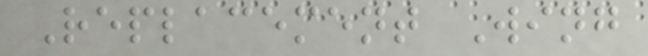Replacement Wing
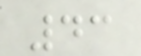43
